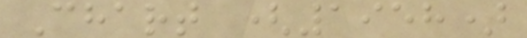Chart (1958)
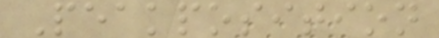Peakposition
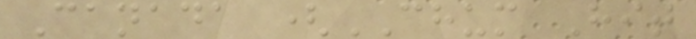Canada (CHUM Hit
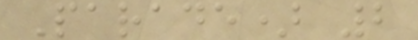Parade) 2
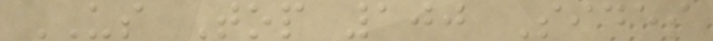US Top 100 Sides
